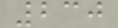230
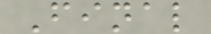Final
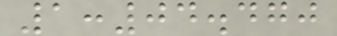1:04.470
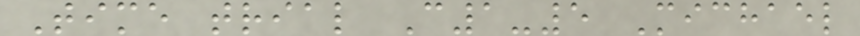Time trial C1-5 Michael
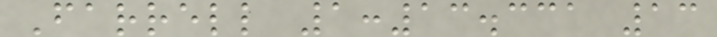Farrell 1:13.331 13
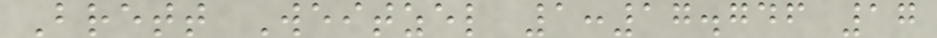Brett Weitzel 1:17.746 17
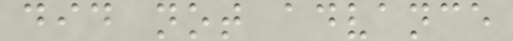did not advance
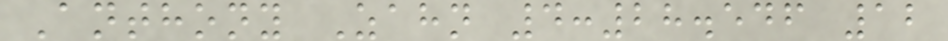Anthony Zahn 4:28.546 12
